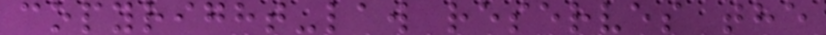copyright-law reserves the
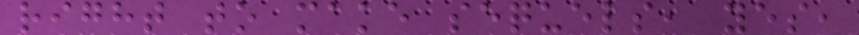right to make sequels, yes,
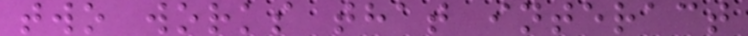two works that interact
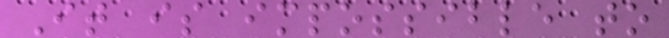It is impossible to
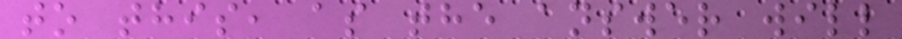to this, as the answer will
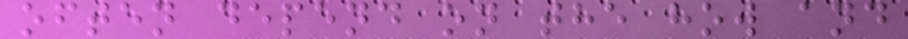often depend on the how and
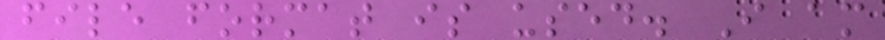file format is used. I am
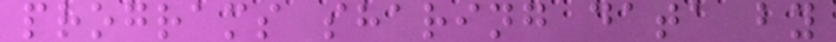programs sharing data by
